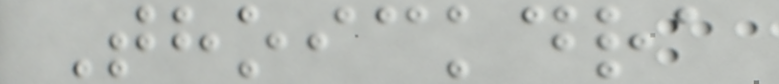Thoickdra
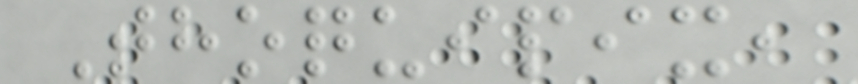Thoquipix,
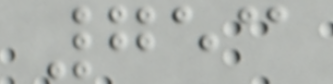753
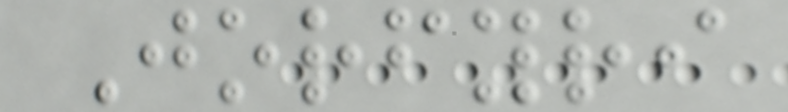Jorfyri
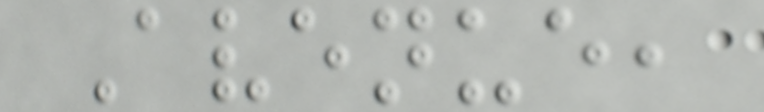Avenue,
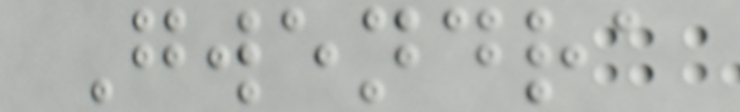Gwendra
